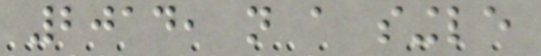2014, not a single
